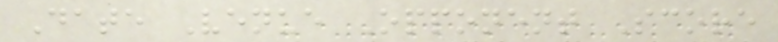Date Venue Opponent Score
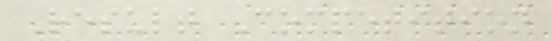Result Competition
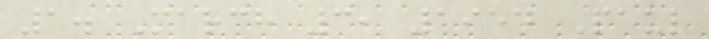1. March 3, 1954 Paul
